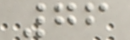76
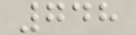748
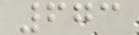673
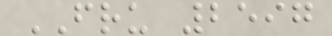FRU 2597
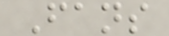Fans
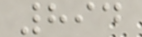894
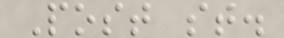Post st.
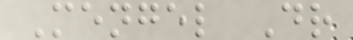Mengel Dr
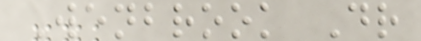Wenbrook Dr
